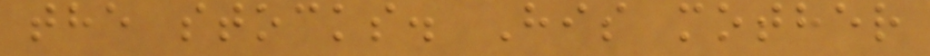the stocks. His mother
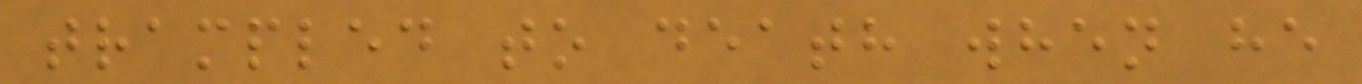trampled to death when he
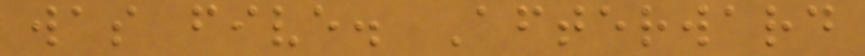was five. Afterward
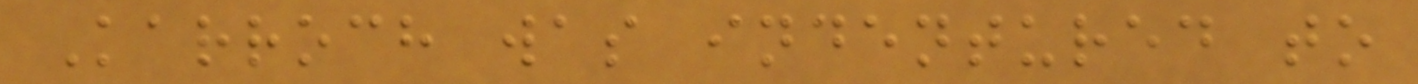Karroch was indentured to
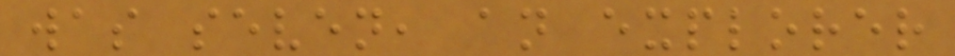was seven, an explorer
